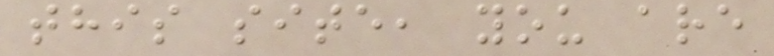this site, you are
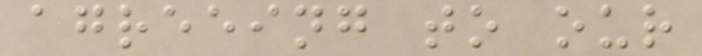agreeing to our
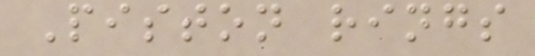Piston rings
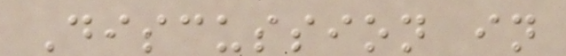Discussion in
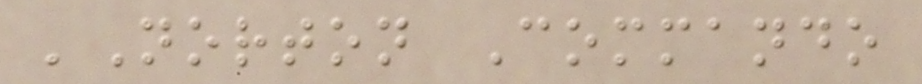'Norton Commando
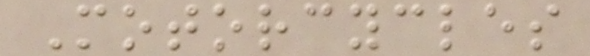Motorcycles
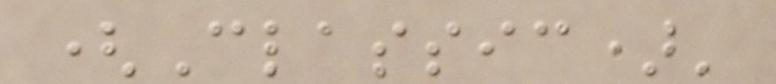(Classic)'
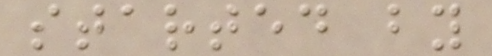started by
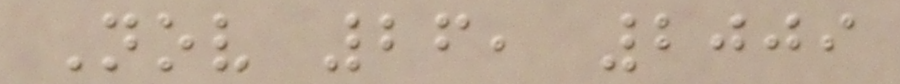Nov 26, 2009
